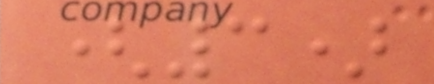(3)
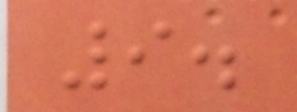9.
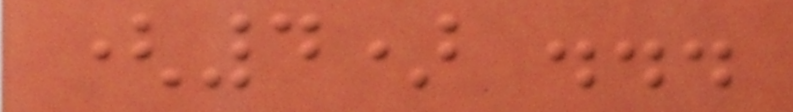(4) ...
